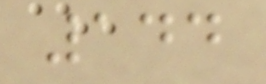144
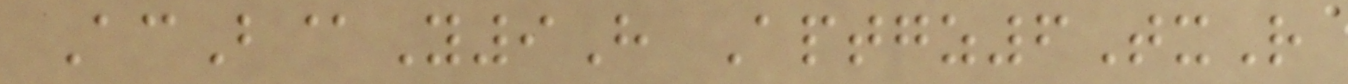AcB@Y9H Aptgz6TxR
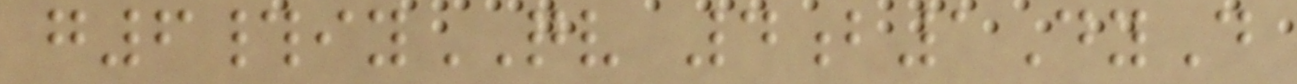g6#iyQV 4b1DyD
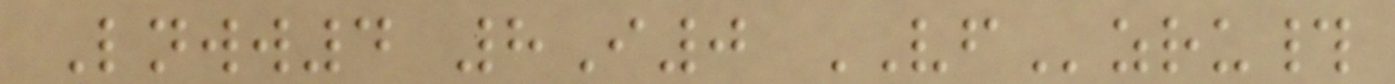Lnww4 8I0 VFzru#
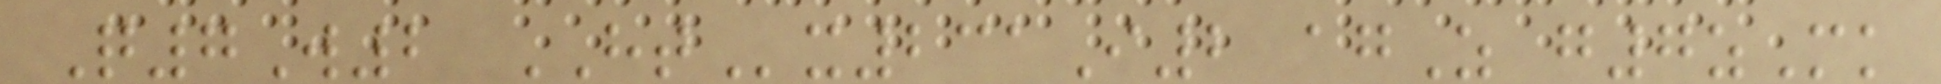Q7W2 HTx231I2 agZ g7zMk
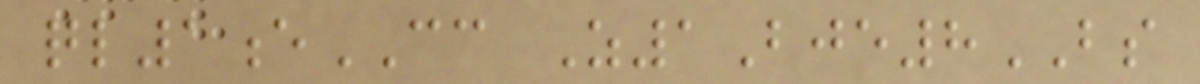ql1eCC Z1Bje8BS
